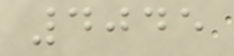4045
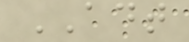ADT
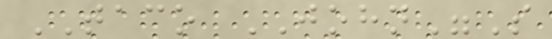TACO JOHN"S
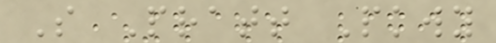S Pratt Pkwy
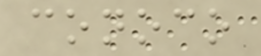conoco
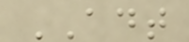ADT
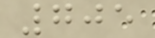705
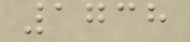1738
